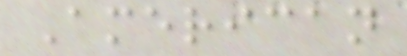American
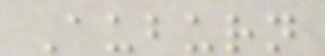Auburn
